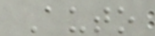Auto
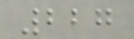227
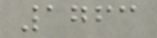1763
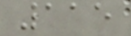115
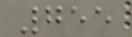755
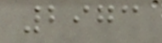2973
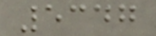5347
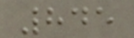845
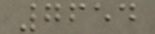7654
